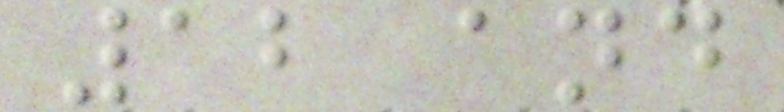12 and
